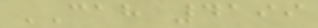CAH 4199
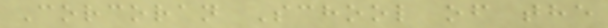Corcoran School of the
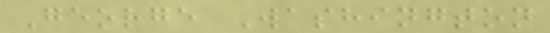George Washington
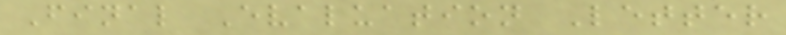Final Evaluation Letter
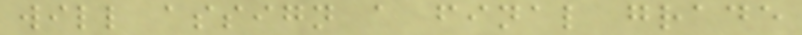will assign a final grade
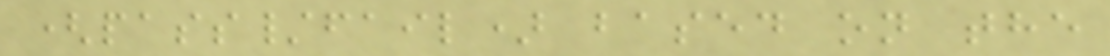(pass/fail) based on the
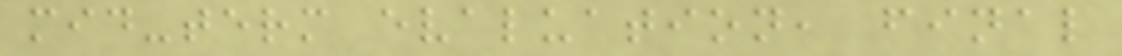mid-term evaluation, final
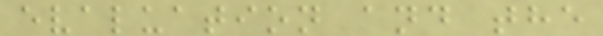evaluation and the
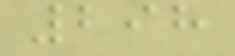298
